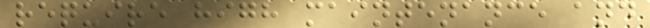require high maintenance and
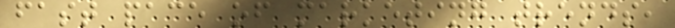fast pace of marketing trends,
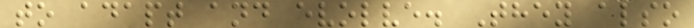to adapt and evolve. They also
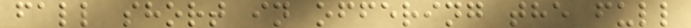fall short in offering the full
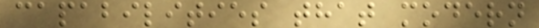capabilities that modern
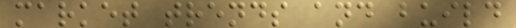market trends and build
